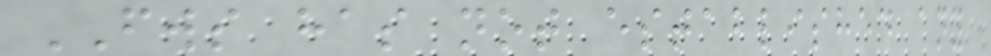FWS has not established any
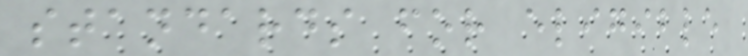standards for eligible
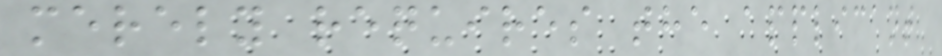merely requires the applicant
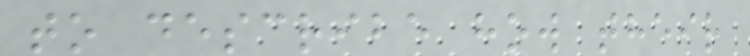to describe how their
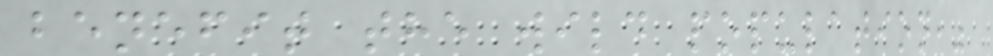benefit the wild population,"
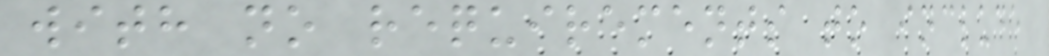with no requirements to include
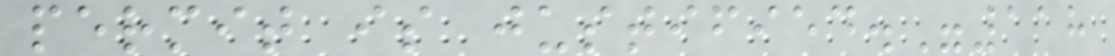permit is justified."118
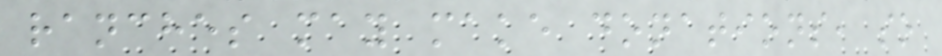ranches may make donations, so
